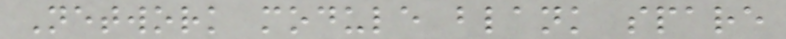Network module blank spare
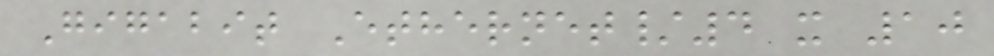Gigabit Ethernet/4 x 10
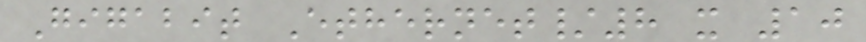Gigabit Ethernet/8 x 10
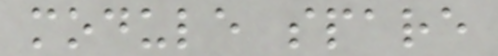module spare
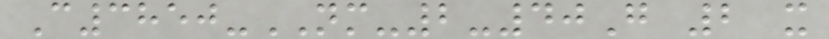C3850-NM-2-40G 2 x
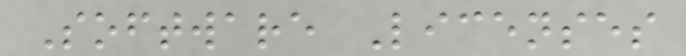Software Licenses
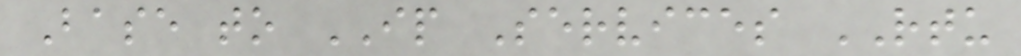Base to IP Services RTU
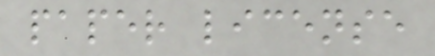paper license
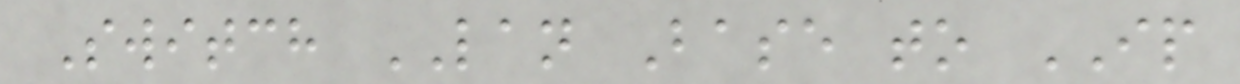Switch LAN Base to IP
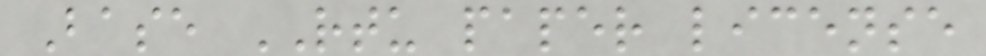Base RTU paper license
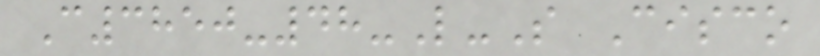C3850-48-L-S Cisco
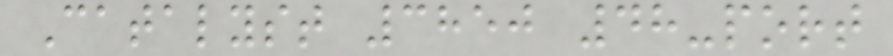Catalyst 3850 48-port
